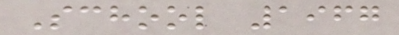School 1967
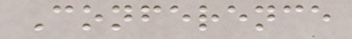Conference
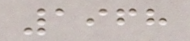1968
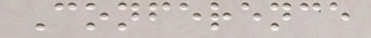Conference
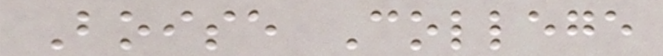Boise College
